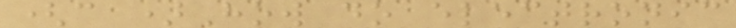(c )How do electronic
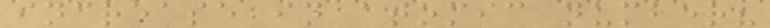increase in atomic number?
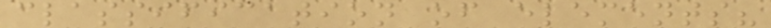classification of elements?
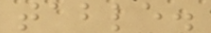table.
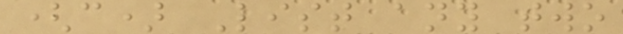(c) List any two
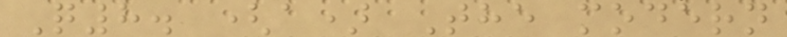Q8. (a) The modern
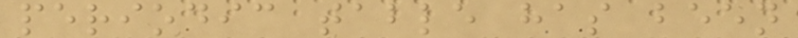periodic table has been
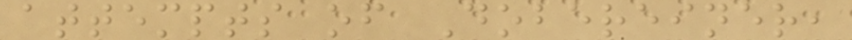attempts of Dobereiner,
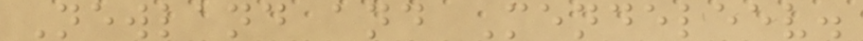Newland and Mendeleev.
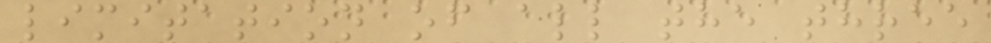limitation of all the three
